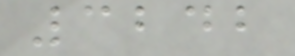3242
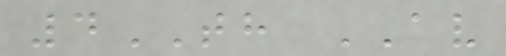4TH AV
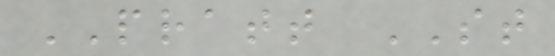PRATT ST
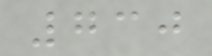730
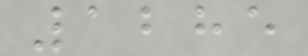1285
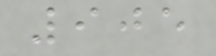905
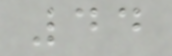44
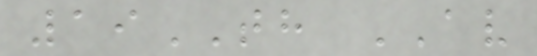19TH AV
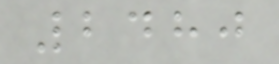2480
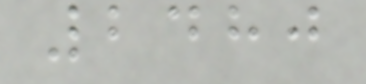2480
